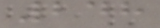248
